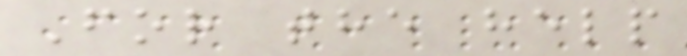For the help
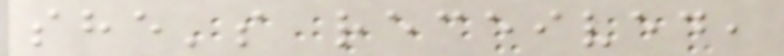she's received,
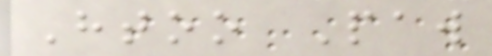Htoo Paw
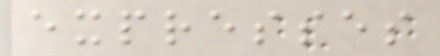expresses
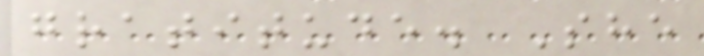gratitude. She
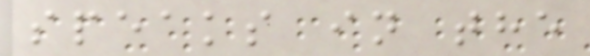speaks in the
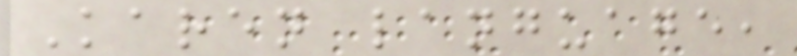Karen language,
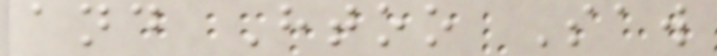and Htoo Saw
